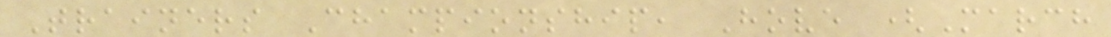Trainers Championship, Hove (March
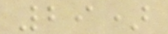29)
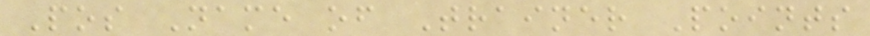Pos Name of Trainer Points
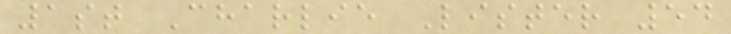1st Charlie Lister 54
